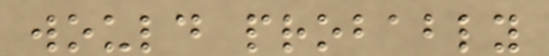would probably
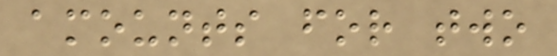amounts for two
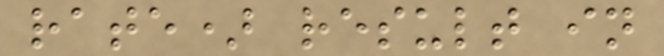rate) result in
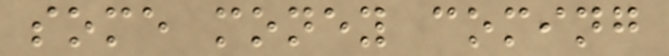some money coming
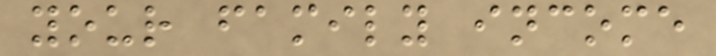your family income
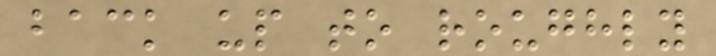back up to roughly
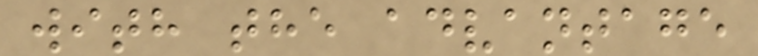with the advantage
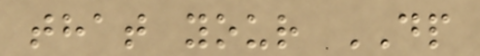that your DP
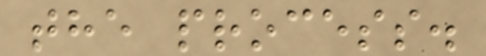the process.
